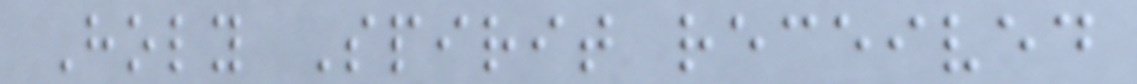Holy Spirit received
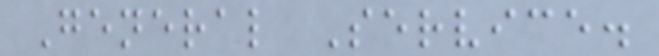General Service.
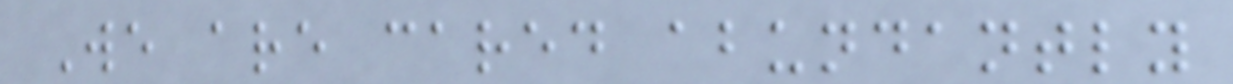We are cared abundantly
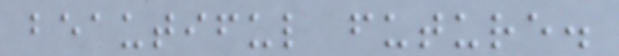beautiful future.
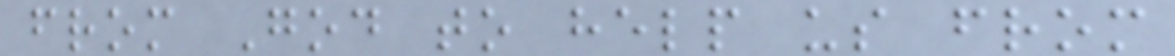from God to help us from
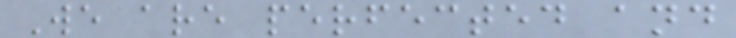We are perfected and
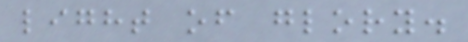light of glory.
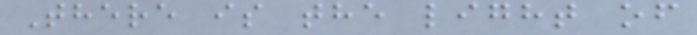There is the light of
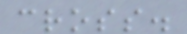cross.
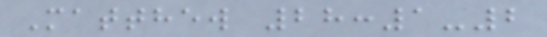Matthew 28:1-2
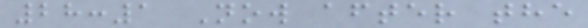28:1 Now after the
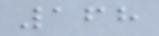168
